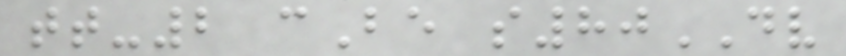tt-2 cBe s80DV
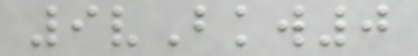9vBkw0
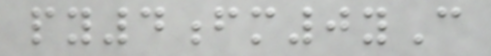py4fm0yC
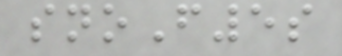snoF5s
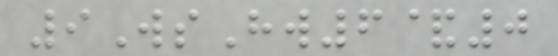9WsHw6&0
